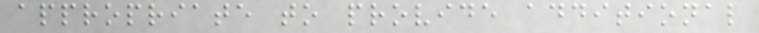appropriate to provide additional
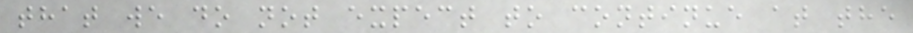that we do not expect to continue at the
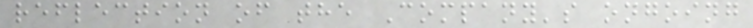reflection of the Company's ongoing
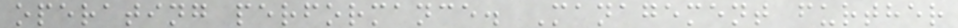operating performance. Management further
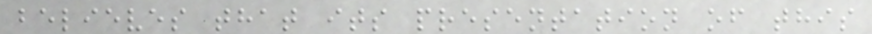believes that its presentation of this
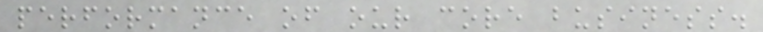performance of our core business.
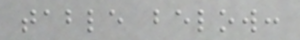table below:
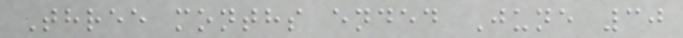Three months ended June 30
